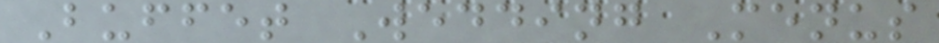Buffet Wedding Menus
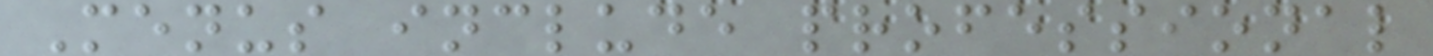Menus include professional
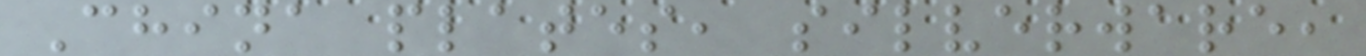China plates, silverware,
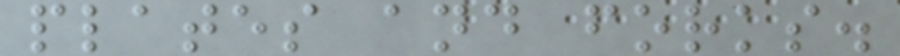plates and forks.
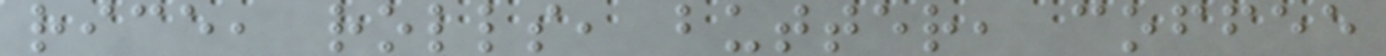rice, rolls, butter, coffee
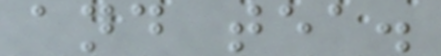and tea.
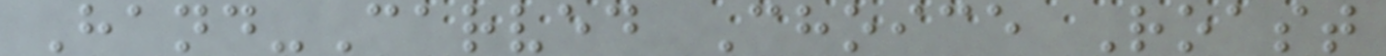Hand-Carved Choice Roast
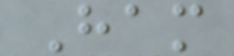Ham
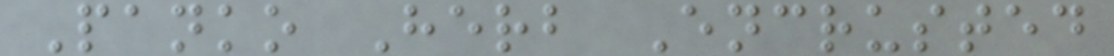Panko Herb Encrusted
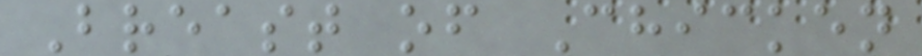Breast of Chicken
